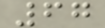67
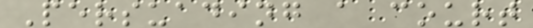Persuading a court
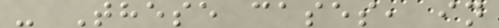- These cases, in
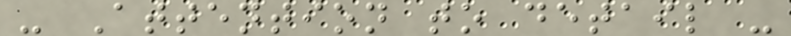- Attention to detail -
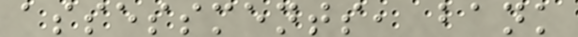assessments, bank
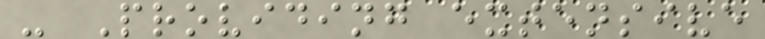- Providing extensive
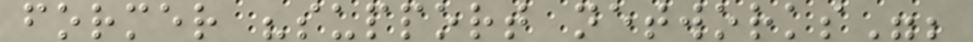former "support networks";
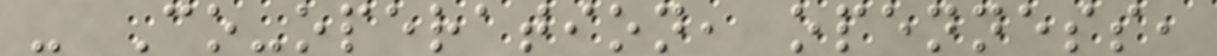- Co-operation, openness,
